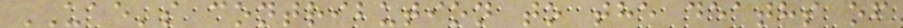UAE's contribution to the deaths of
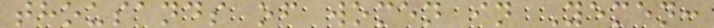thousands of women in Yemen:
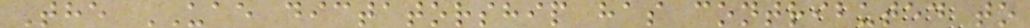The UAE dictatorship has contributed to
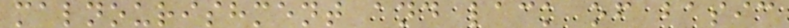malnourishment and lack of basic
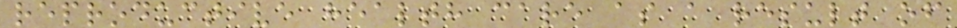reproductive health care as a result of
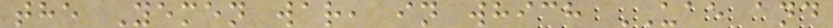the Yemen war, in which UAE and
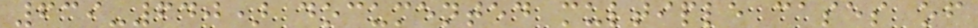639-640) documented multiple cases of
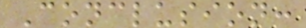Conclusion:
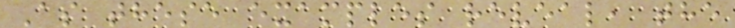As these examples reveal, the
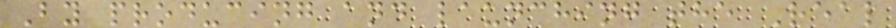By producing and launching the Real
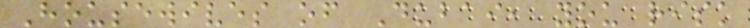Housewives of Dubai, you risk
